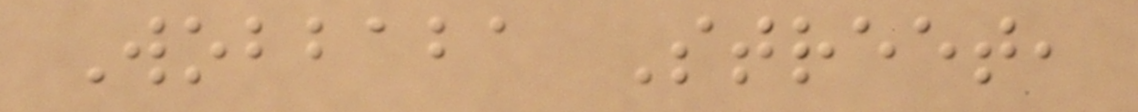Wobbaba Street,
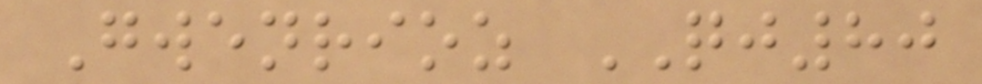Gwenrioz QJ80
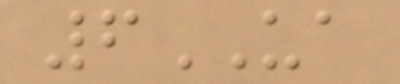6UA
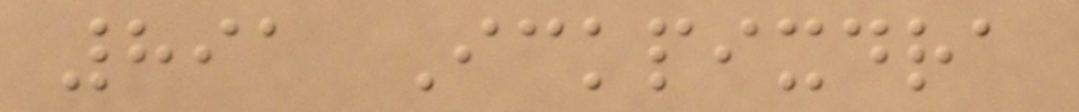891 Ickpixdra
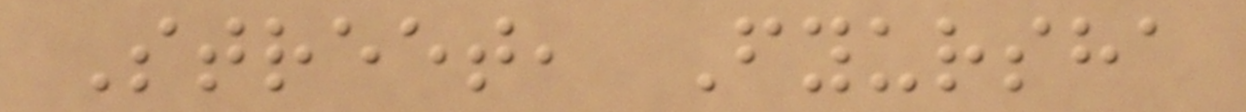Street, Fyursha
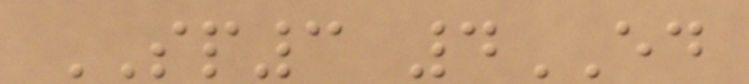SP3 4ED
